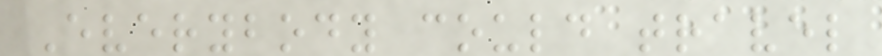Everybody could travel
